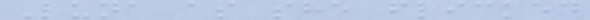Luna as she flicked
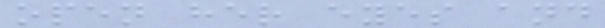open her eyes and
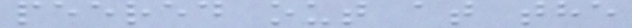peered out at the
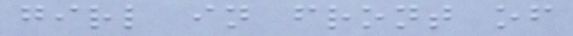girl in front of
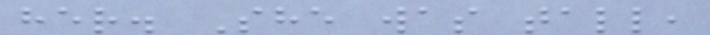her. She was tall,
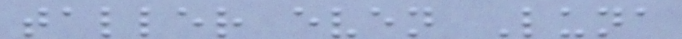taller even Luna
